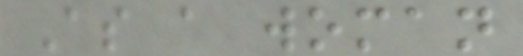As a woman
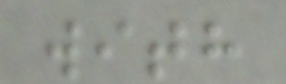with
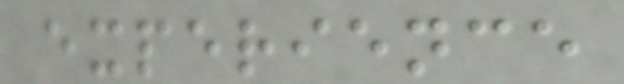experience
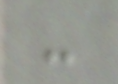-
